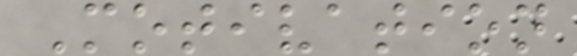Motivation
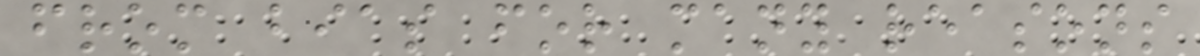from bias for many reasons
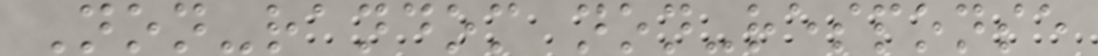Non-random non-response
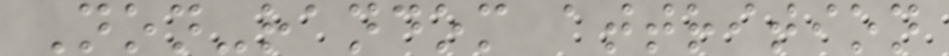Non-random attrition
